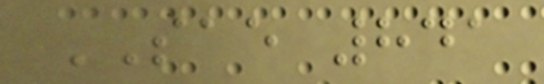SAE 841
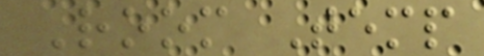Room Temp
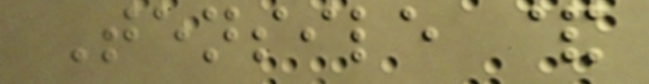Tensile &
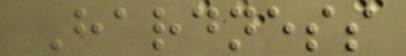Hardness
